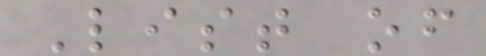List of
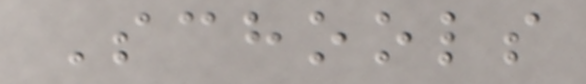Schools
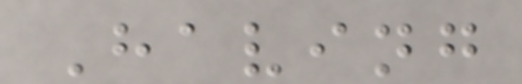Having
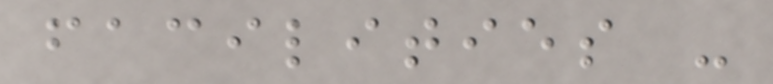facilities -
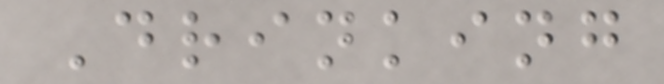Drinking
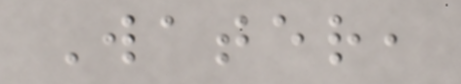Water,
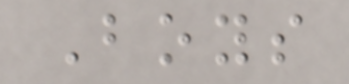Boys
